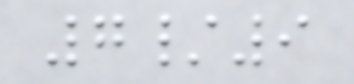7/9
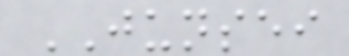JUNSEI
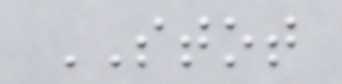STOT
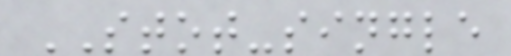STOT-single
